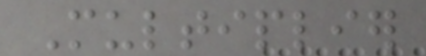Multiplier
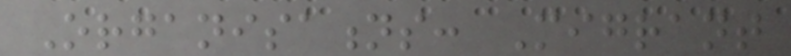Organisations: Migrant
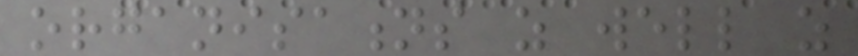organisations as well as
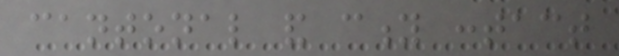cantonal and city contact
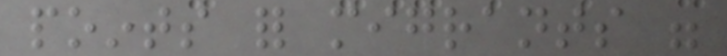points for migrants were
